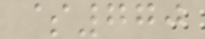$770
